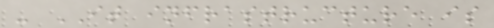- IT infrastructure is
